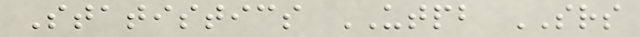Statistics UTPB SRS
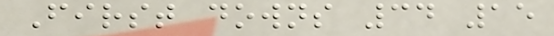First downs 34 15
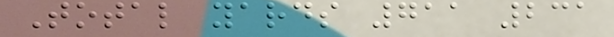Total yards 711 231
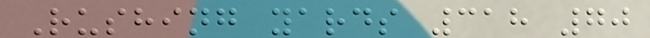Rushing yards 318 70
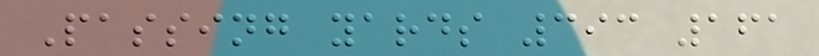Passing yards 393 161
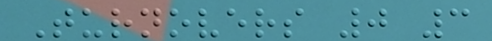Turnovers 0 3
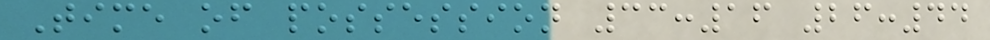Time of possession 33:16 26:44
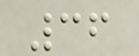36
